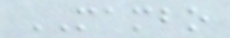MAMBO
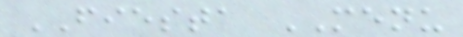FIESTA MENU
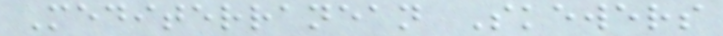Mediterranean Skewers
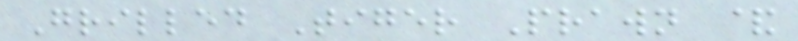Grilled Tiger Prawn &
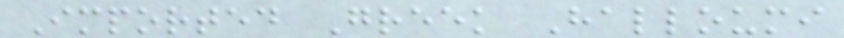Imported Greek Halloumi
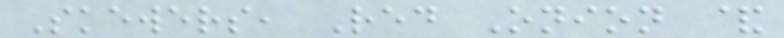Skewers, Red Onion &
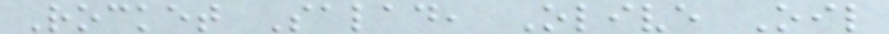Rocket Salad, Olive Oil
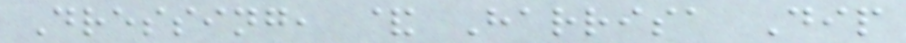Dressing, & Harrisa Dip
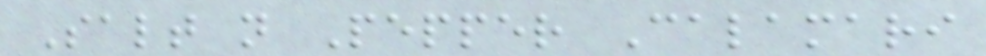Salt n Pepper Calamari
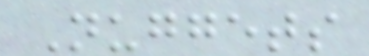Nuggets
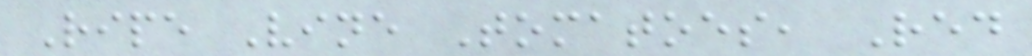Ripe Vine Tomatoes, Red
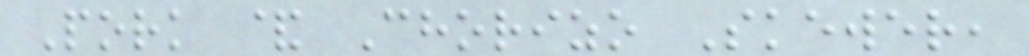Pork & Chorizo Skewer,
